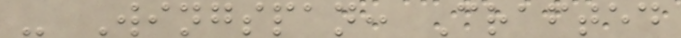- Wingspan: Crafted
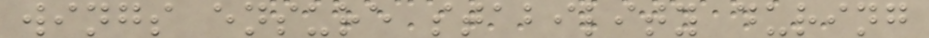wings ensure stability during
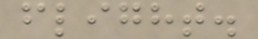flight.
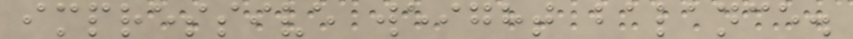impressive weight balance.
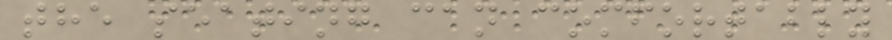the seating can comfortably
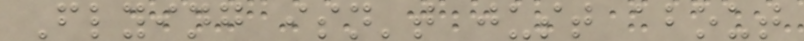Flying isn't just about
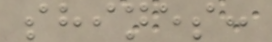shines:
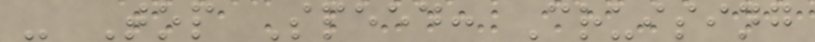- Top Speed: Cruising
